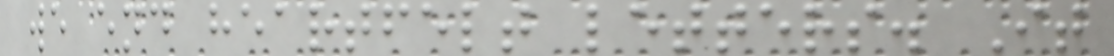we end heartfelt letters. It
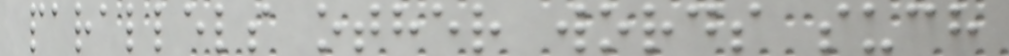parallels other words such
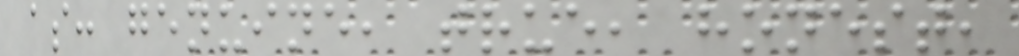as: genuine, true, honest,
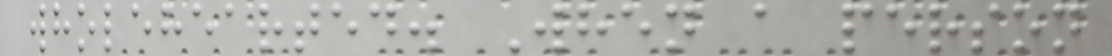wholehearted. When a person
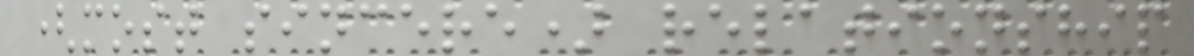(most sincere) relationship
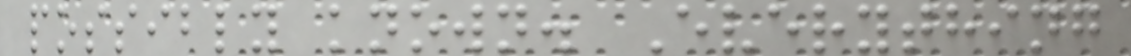possibly known. Everything
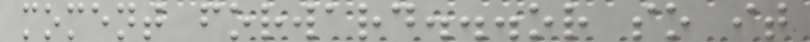moment forward...or so it
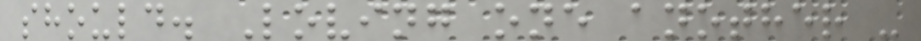should. Loving one another -
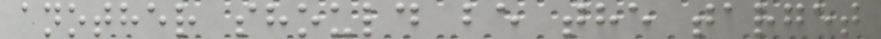another should be the target
